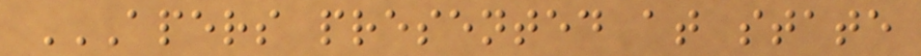APERS PRESENTED AT STATE
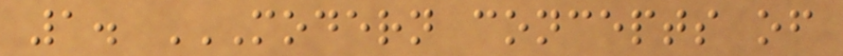1. MODERN CONCEPTS OF
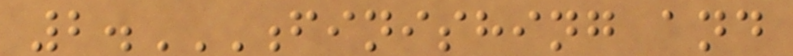2.FINISHING AND
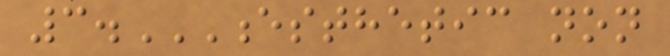3.ESTHETIC NON
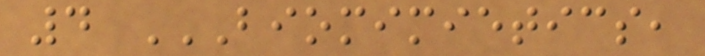4 BIOMIMIETICS,
